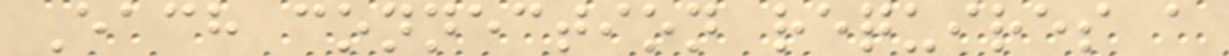Each connection requires a
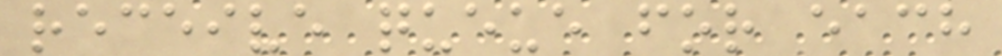receive queue for each
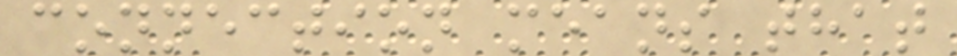connection means that
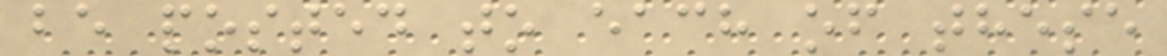be posted to each of these
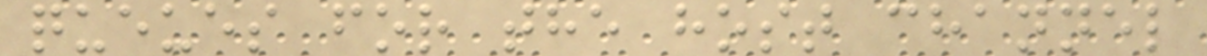queues for the host channel
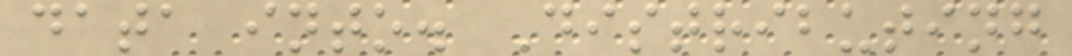data into. Distributing
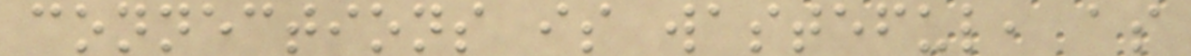connections is wasteful, as
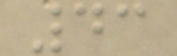43
